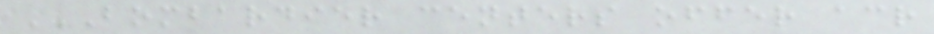BOMBARDIER CENTERS OFFER ACR
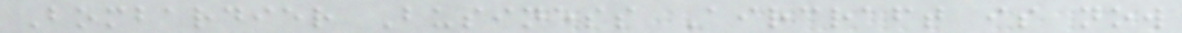Bombardier Business Aircraft is now
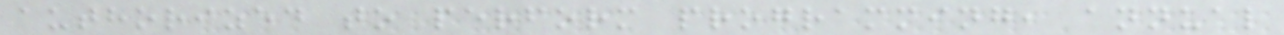authorized to perform programming, annual
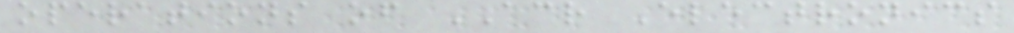operations of ACR Electronics
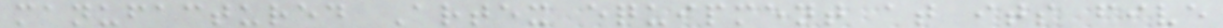manufactured Artex equipment at its five
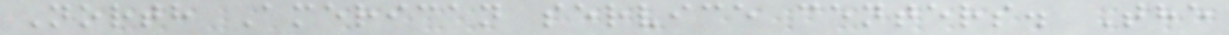North American service centers. The
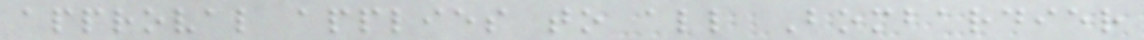approval applies to all Bombardier
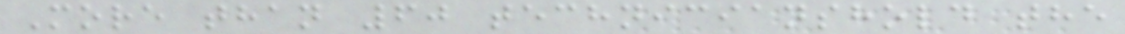More than 60 technicianshold the
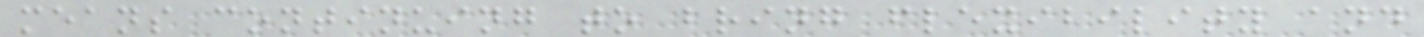means continuing to bring flexibility and
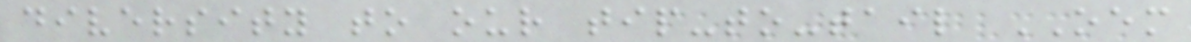diversity to our tip-to-tail OEM
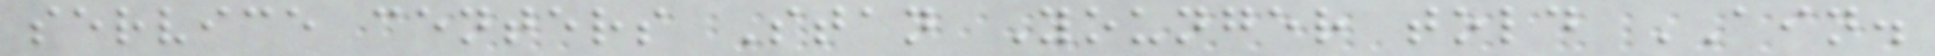service centers Stan Younger told AIN.
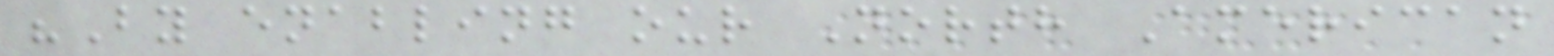"By enabling our North American
